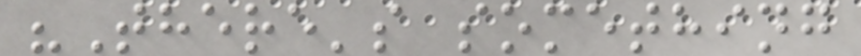"There's something
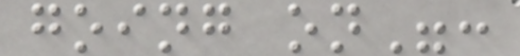going on":
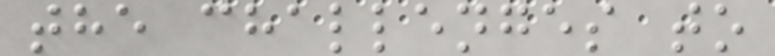the challenges to
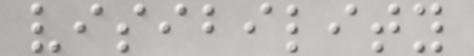visibility
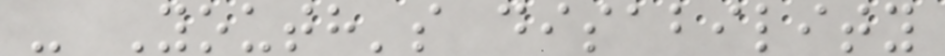- Youth's disability
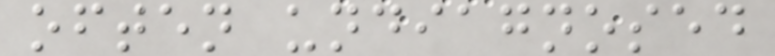often undiagnosed
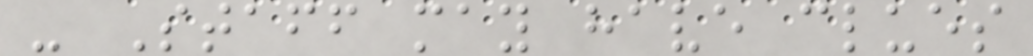- Staff may have clues
